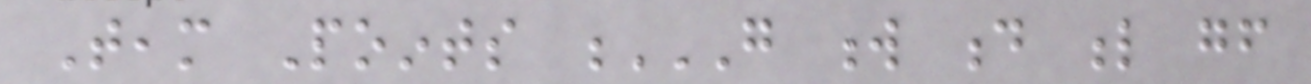Team Points G W D L GF
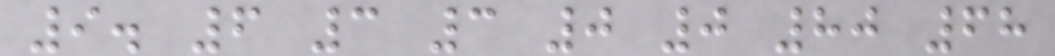9. 6 3 3 0 0 80 68
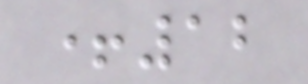+12
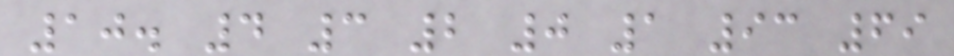10. 4 3 2 0 1 93 69
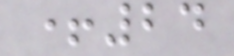+24
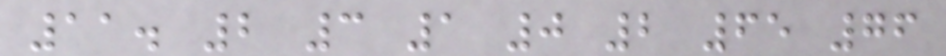11. 2 3 1 0 2 65 76
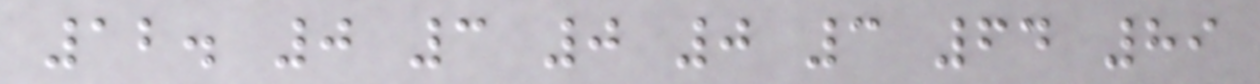12. 0 3 0 0 3 64 89
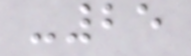-25
